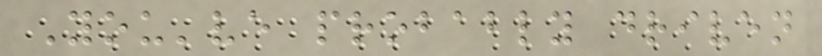You've probably driven
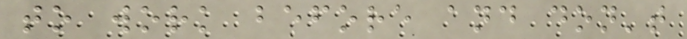to work before and don't
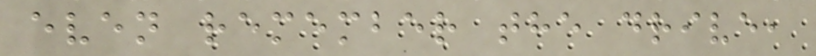even remember the drive,
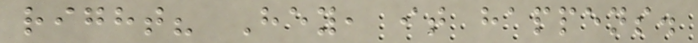right? Hey, it happens.
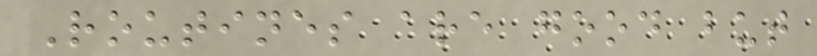Routines are good but
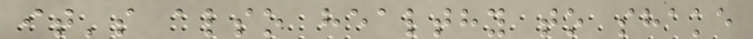it's also healthy to shake
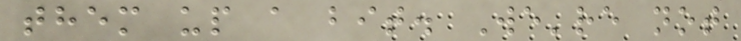them up a bit. We're not
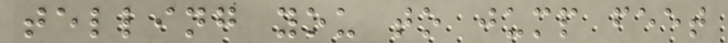telling you to jump feet
